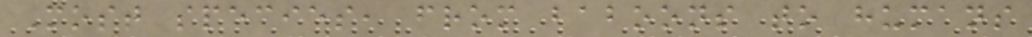Most species, from baboons to humans
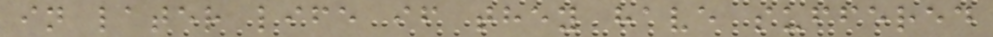in later life if they have suffered
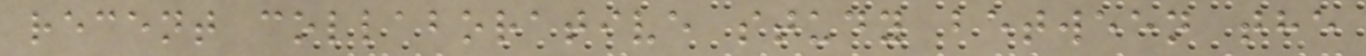recent collaborative study between the
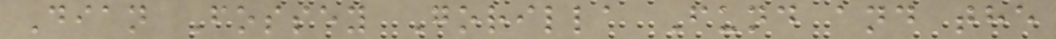Dian Fossey Gorilla Fund and the
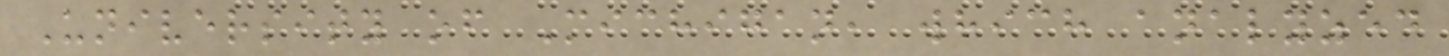University of Michigan, which analyzed
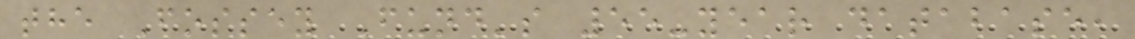the Fossey Fund's 55-year database,
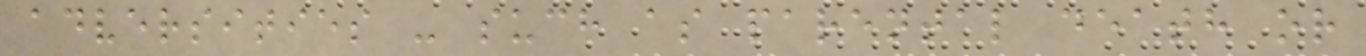adversities - such as parental death or
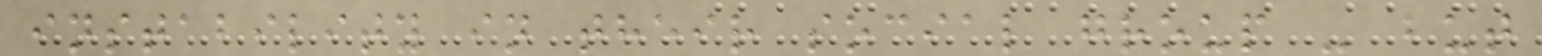instability in their social group - but
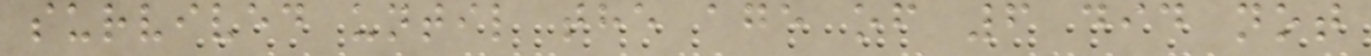survived until the age of 6 did not
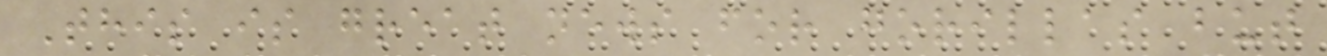This is great news for gorillas but
